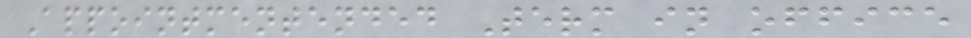Appointmentended Term in office
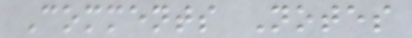Comments Notes
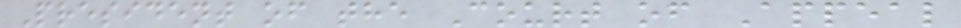President of the Court of Appeal
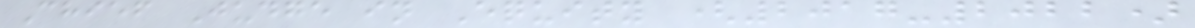Chief Judge in Equity (2017-2022)
